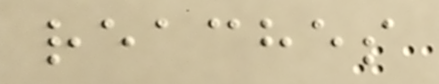reaches
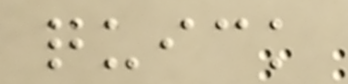quick
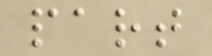part
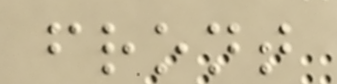front
